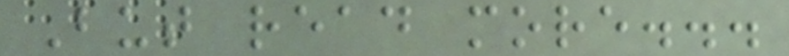But read more...
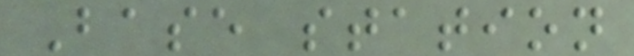Base station
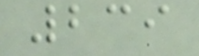239
